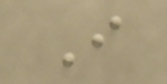I
